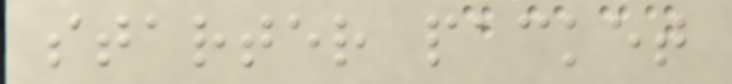starter packet
